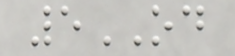5OD
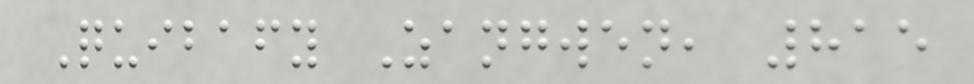Quibafy Zangwen, 815
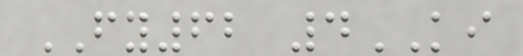FY62 4KI
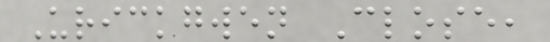Urickgwen Close,
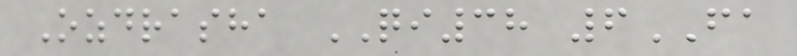Ozdrasha QI38 6FA
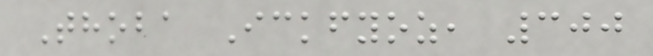Thoba Ickfyoz, 300
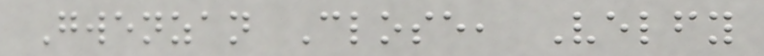Gwenzan Close, Velfy
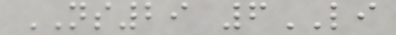NS29 6LI
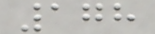178
